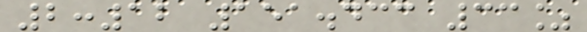2:12 151.433 33%
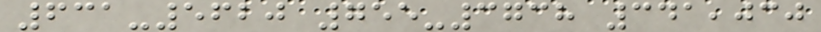631-5620 755-3738 341,030
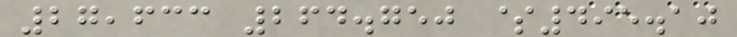27,633 264.750 $495.10
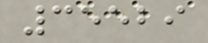35529
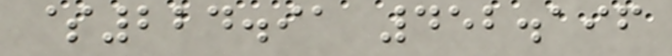$224.91 452.196
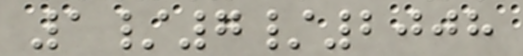1/7/2008
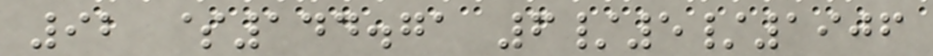92 $144.71 6/5/1906
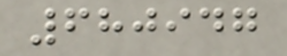680947
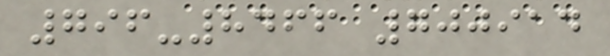796-8466 700914
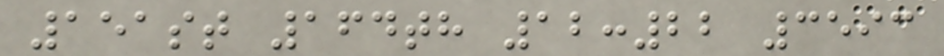151st 164th 12:22 3593
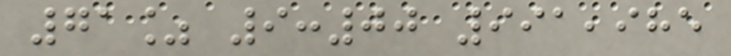71% 9:00 991,985
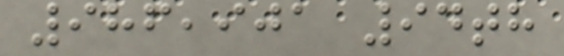986,901 94th
